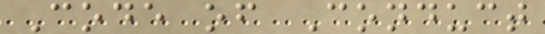Code of Conduct
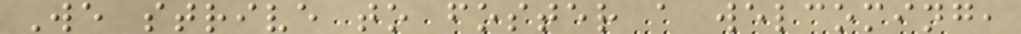We strive to foster a welcoming,
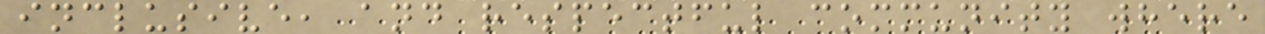inclusive, and respectful community where
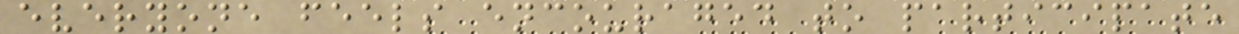everyone feels encouraged to participate
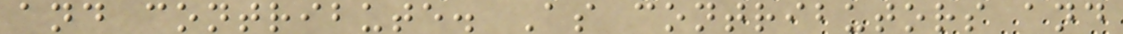and contribute. As contributors and
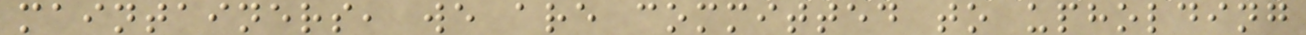maintainers, we are committed to upholding
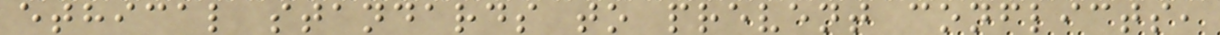ethical standards to prevent conflicts,
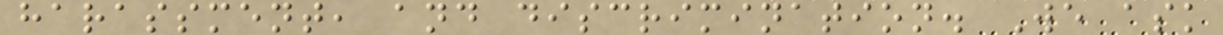harassment, and discrimination. We ask
